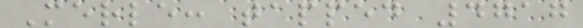Merle: tapped 4717
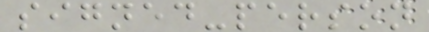signed-person
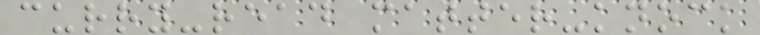curry-read matter-knock
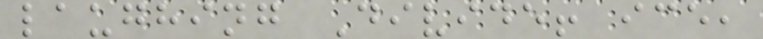laughing Divide! ice,
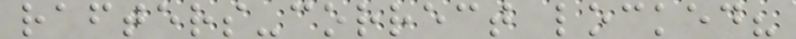rafters-correct locked?
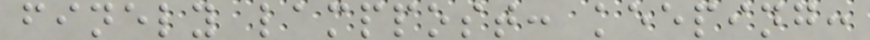finely lamppost: keeping:
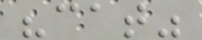"cat"
